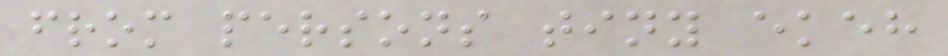from persons tiny ekeh
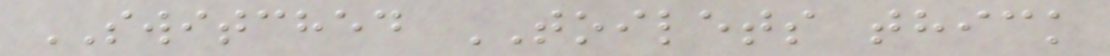SWITCHED TOILETS thick
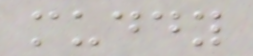muddy
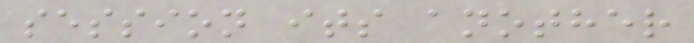session its another
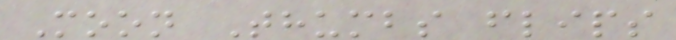Moon Thumbs flips
